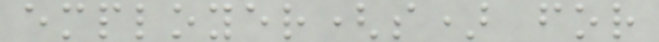employer(s) for
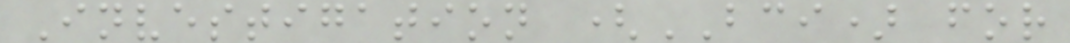Investigation (BCI) for
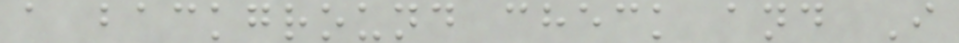a background check and I
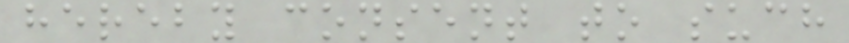hereby consent to such
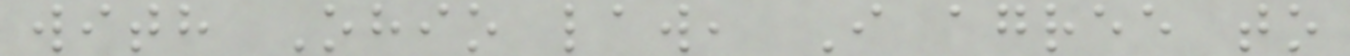with Ohio law, I agree to
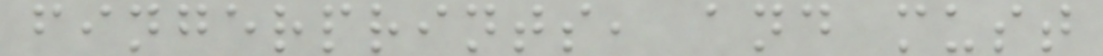fingerprints, and must
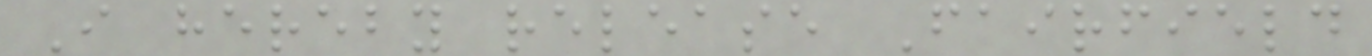I hereby release Fairfield
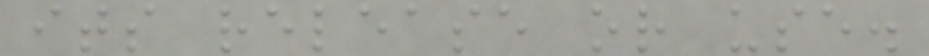its release or use.
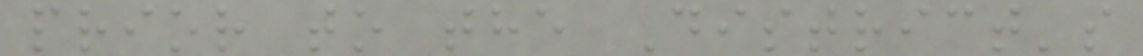prior to the District's
